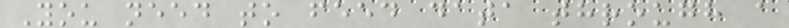You need to feed data through a
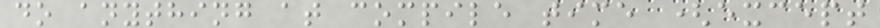do anything at compile time (except
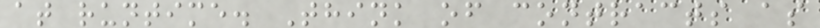at runtime. Think of contracts as
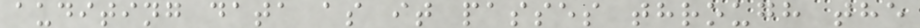auditing data as it passes through the
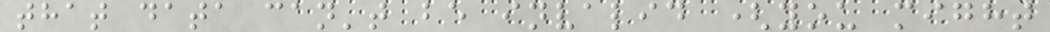that data can't be invalid (you might
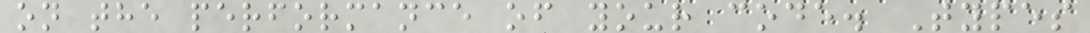on the performance of your code. Types
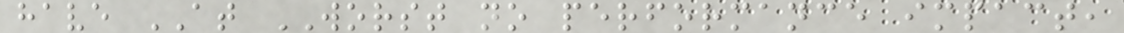have AT WORST no performance impact,
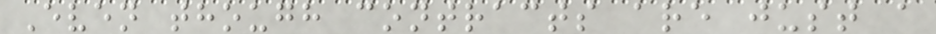Even though contracts are just a
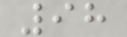98
